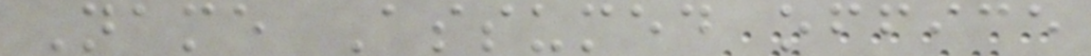Name Assumed office
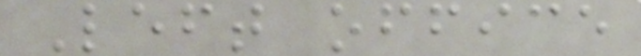Left office
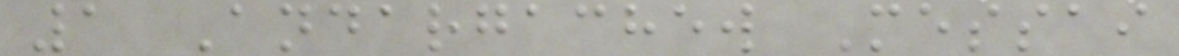1 Andargachew Messai
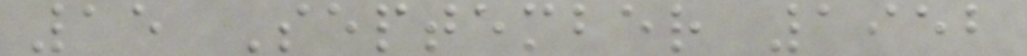15 September 1952
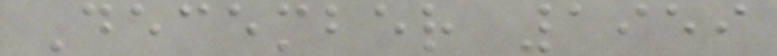December 1959
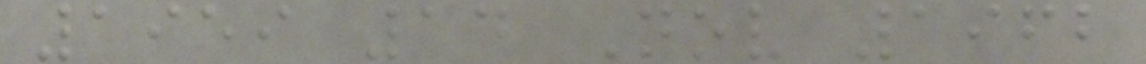1959 14 Nov 1962
